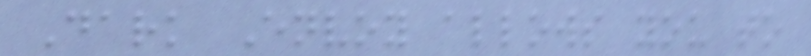Dark Envoy allows you to
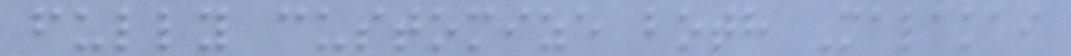fully customize both Malakai
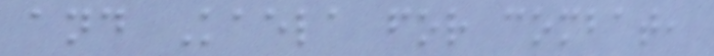and Kaela for combat,
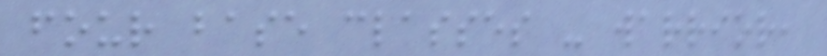four base classes - warrior,
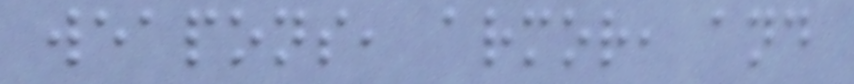weapons, armor, and
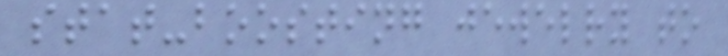stat-boosting jewelry to
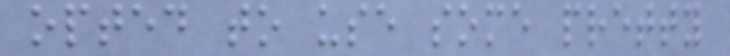opted to use some pretty
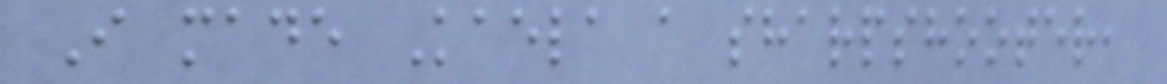I made Kaela a sharpshooter,
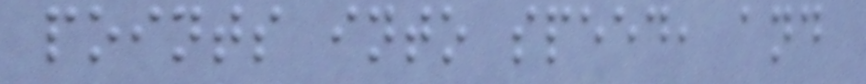points into speed, and
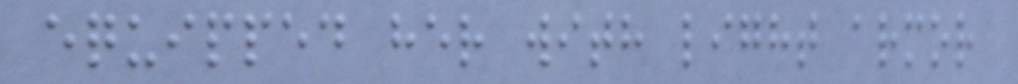equipped her with light armor
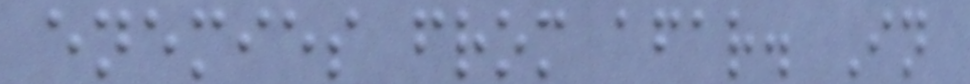enemies from afar. In
